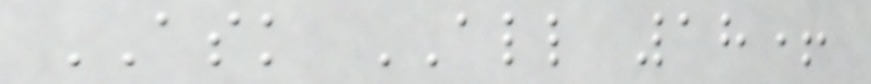ASK ALL 18+
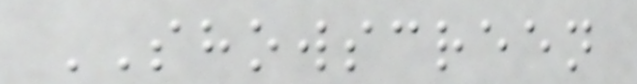SHOWSCREEN
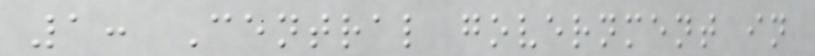1: Central government in
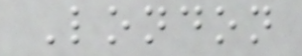London
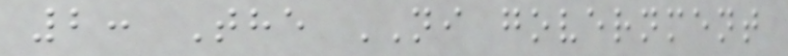2: The NI government
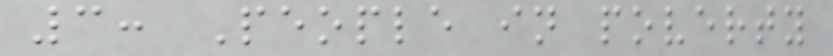3: People in poverty
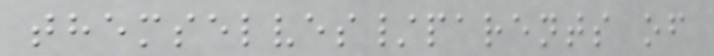themselves/parents of
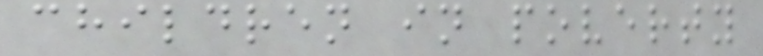children in poverty
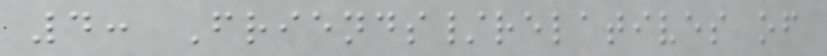4: Friends/relatives of
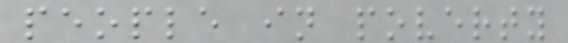people in poverty
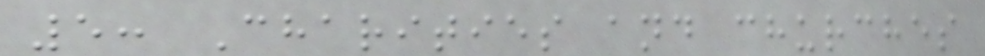5: Charities and churches
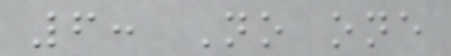6: No one
